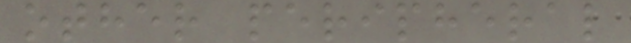other peripheral
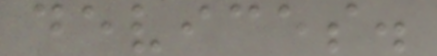devices.
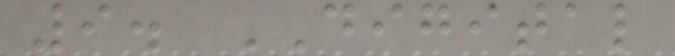9. DIGITAL
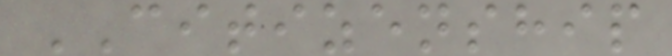CITIZENSHIP
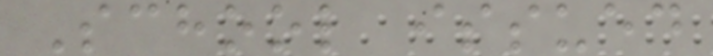School issued
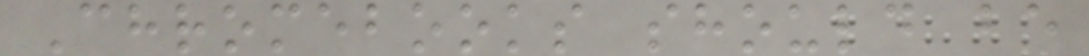Chromebooks should be
